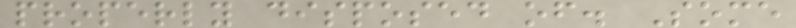properly disposed of. Some
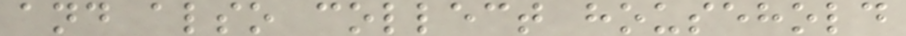and also collect household
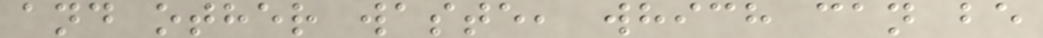and other waste, which can be
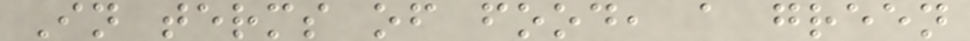In terms of food, a green
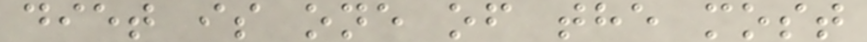diet is one of the most
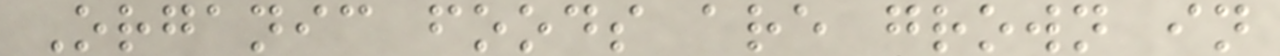Organic foods are grown in
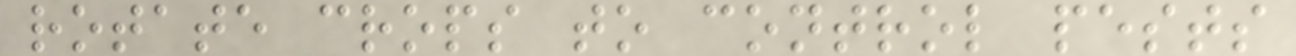rotate crops to control pests
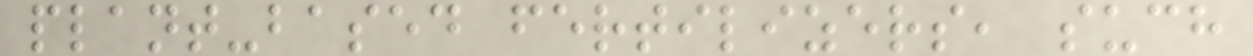plant-based fertilizers, such
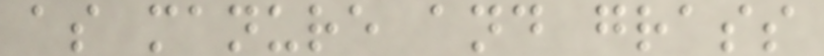as manure and grass
